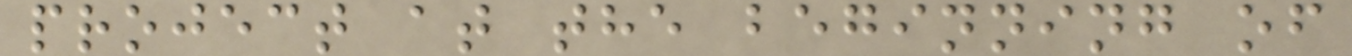project at the beginning of
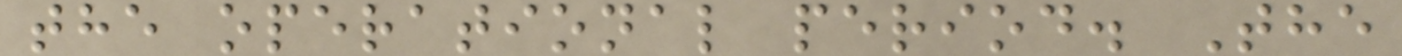the operational period. The
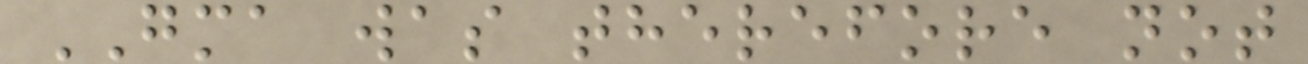GMA was therefore not
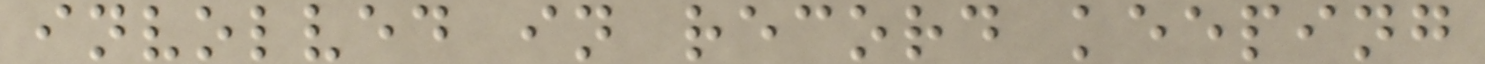involved in record keeping
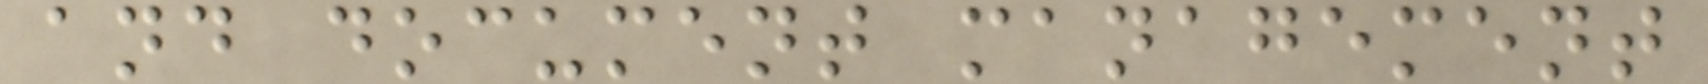and document management
